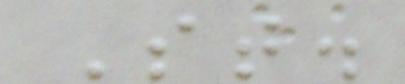St.
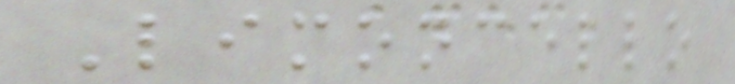Limoncello
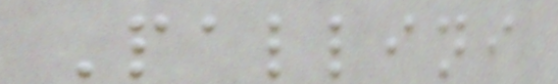Pallini
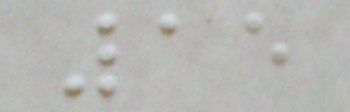15
